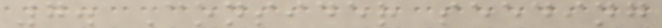7. Consider seeding
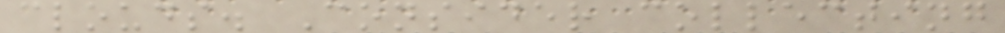clouds. Consider collecting
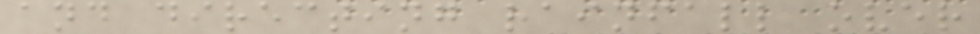and directing rainfall over
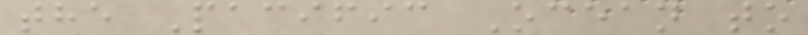the Pacific Ocean to
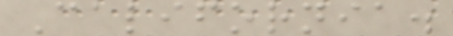California.
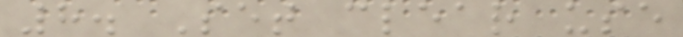8. Set clear use
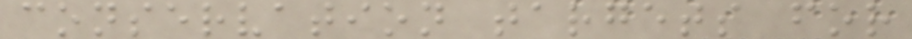conservation targets for
